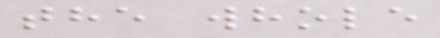the whole
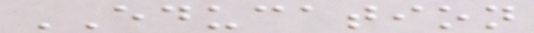EDUCATION
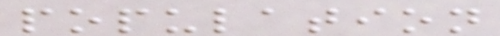population
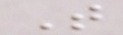T
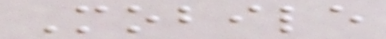Mobile
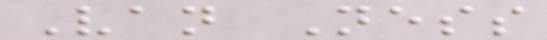Van Ness
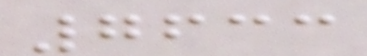7633
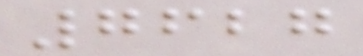7627
